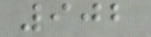902
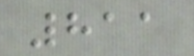811
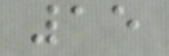15
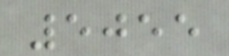5055
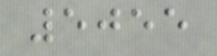5055
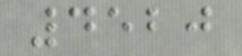4520
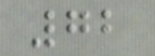72
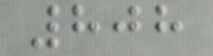808
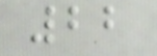22
